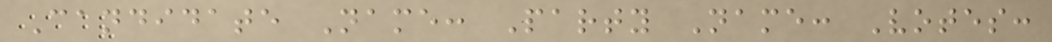Candidate Name: Party Name: Votes:
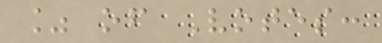% of Votes:
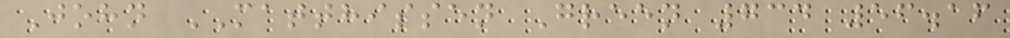John MATTHISSEN Green 734 56.16
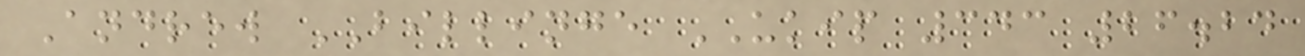Andrew BILLINGE UKIP 343 26.24
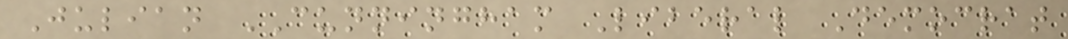Julian CUNNINGHAM Liberal Democrat
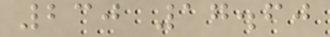230 17.60
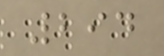294
